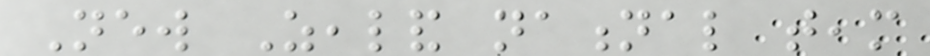New Zealand national team
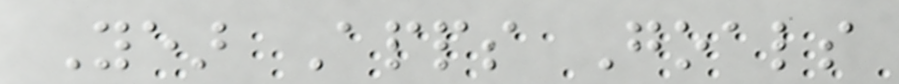Year Apps Goals
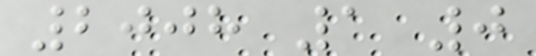2008 1 0
